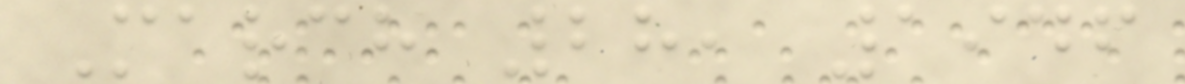March 28, 1946
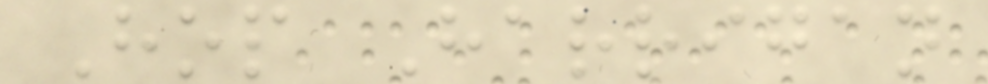Hop Harrigan
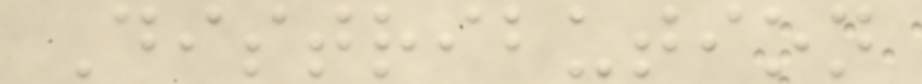Distribution
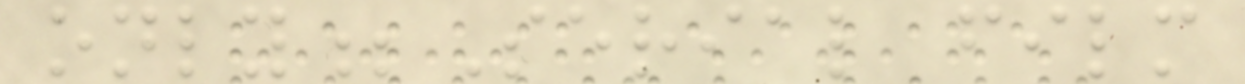only;Serial film
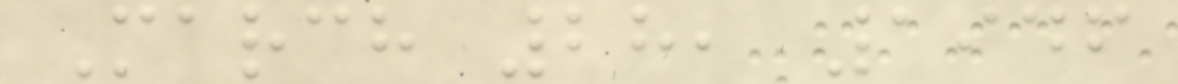March 28, 1946
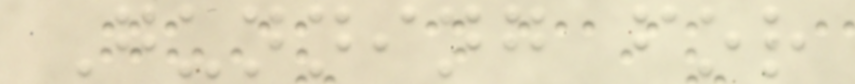Gunning for
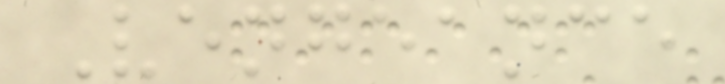Vengeance
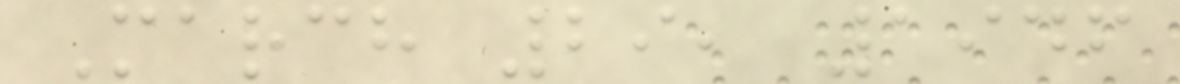March 29, 1946
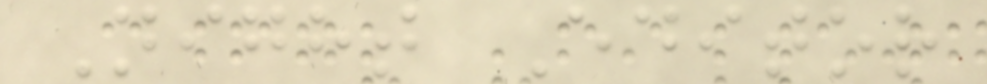Night Editor
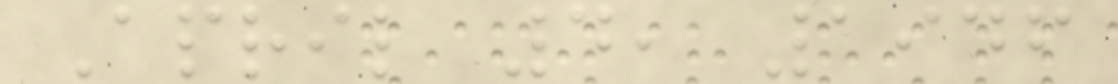April 4, 1946
